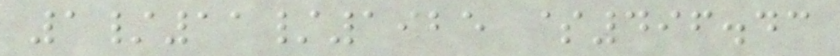1/11/1925 $496.43
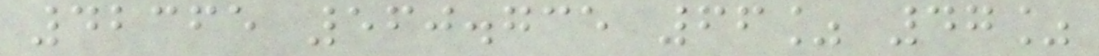42365 560.735 66% 47%
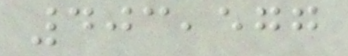403,577
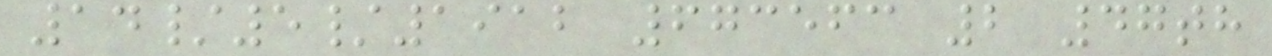14/5/1912 673563 2 47th
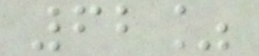62%
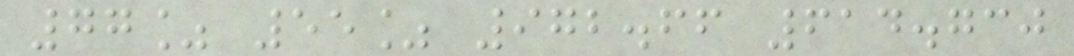77% 55% 972.66 614.730
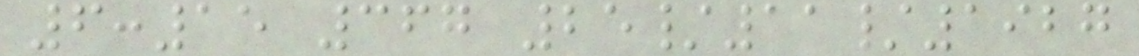6:15 367 25/11/1927
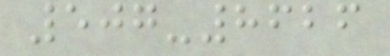507-8626
